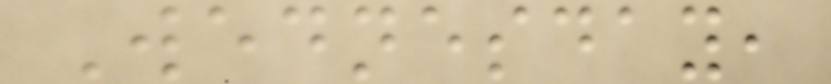Wednesday,
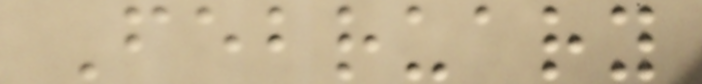February
